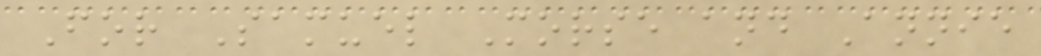For Samuel Morse and Annie
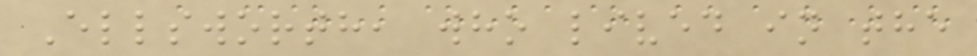Ellsworth, who lived in the
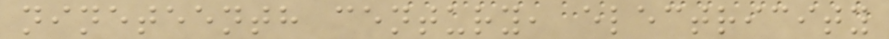nineteenth century, electricity
